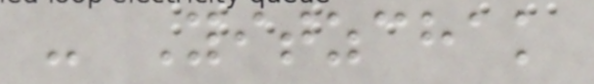- Yitzchak
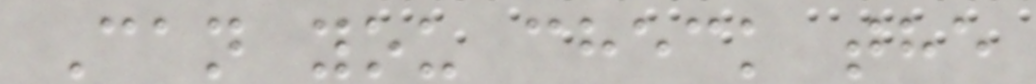Can you check the
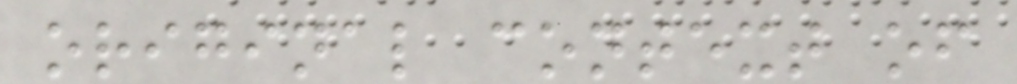original context of
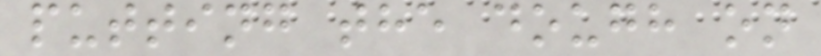putting the dough on
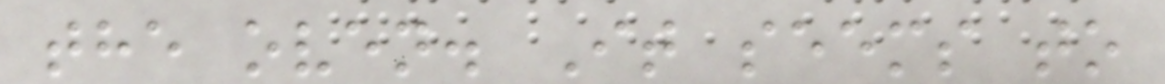the oven. It seems to
